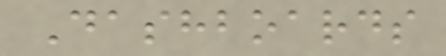Dashboards
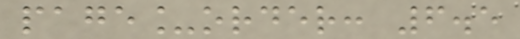page_order: 6.5
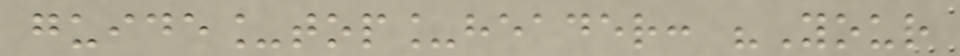guide_top_header: "Your
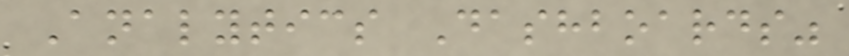Analytics Dashboards"
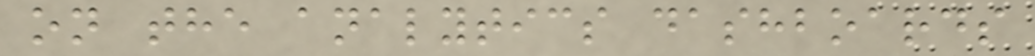on the analytics dashboards
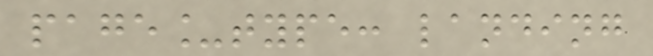page_type: landing
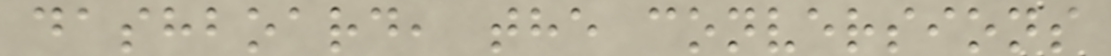dashboard, the conversions
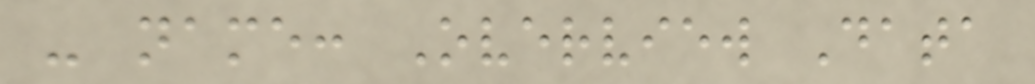- name: Overview Data
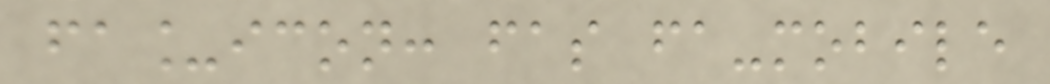fa_icon: fas fa-mobile
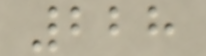228
